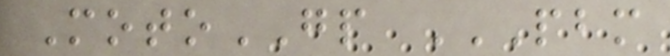MotoGP PBM
